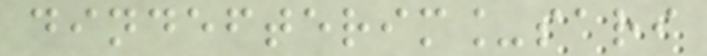dindefterim_sari
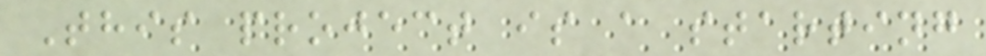This project is a starting
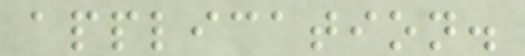application.
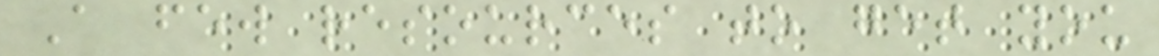A few resources to get you
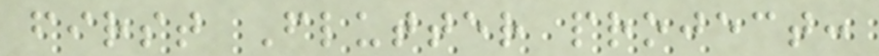first Flutter project:
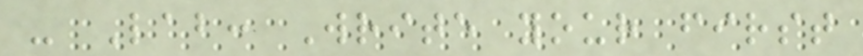- Lab: Write your first
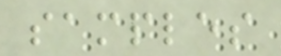samples
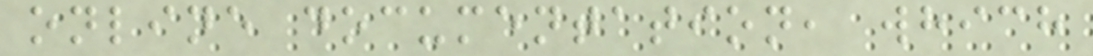online documentation, which
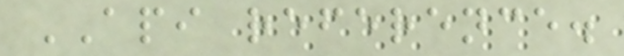API reference.
